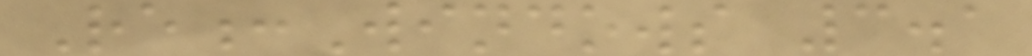Re:Windows 3.1
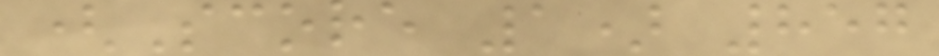(Score 1) 857
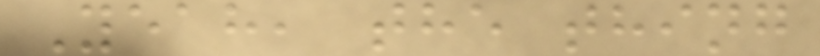Yeah, the thing
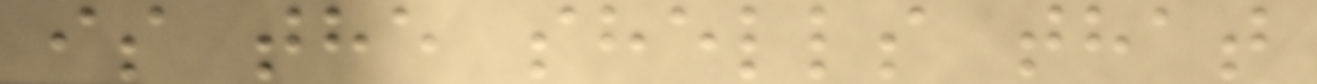is the shells that
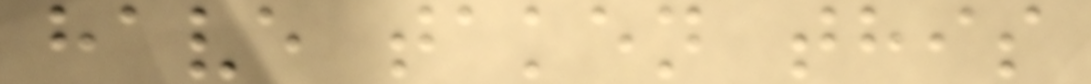have taken this
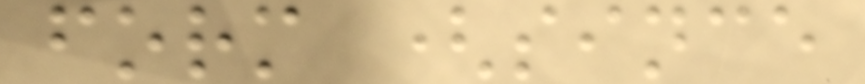form (since
